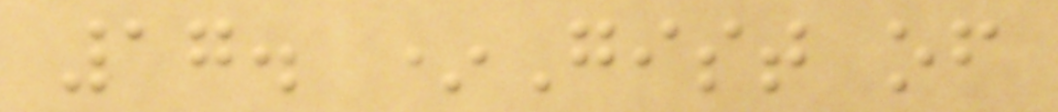17. *Gist of
